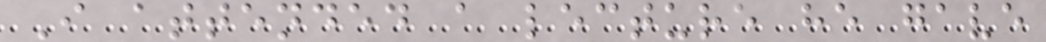I attended a lecture he gave
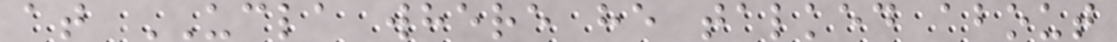at UCLA where he talked about
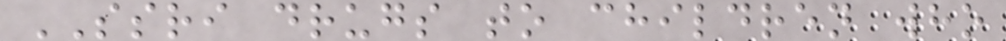SSRI drugs to children who
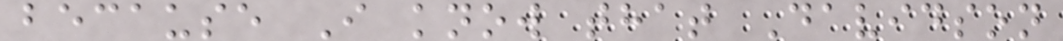because I know that Davidson
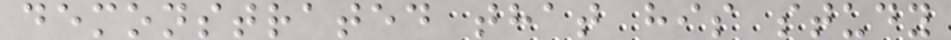demonstrated that his study
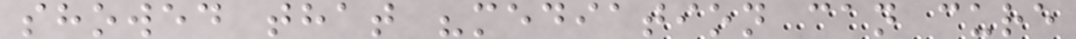showed that "mediation can cure
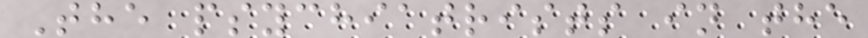The psychiatrists in the
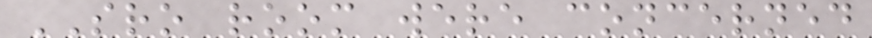SRO room were concerned
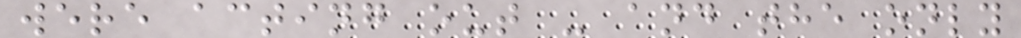were acting out - and the only
